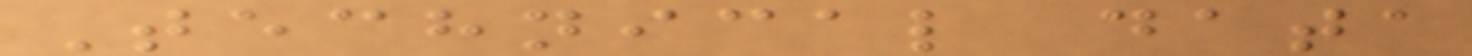Technical data
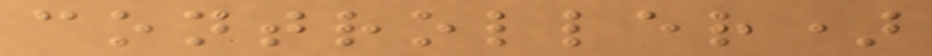controller)
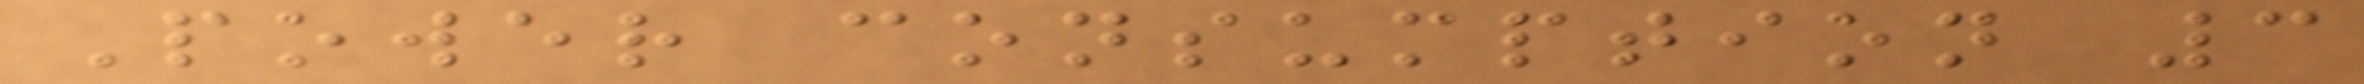Power consumption 3
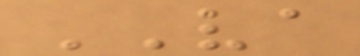VA
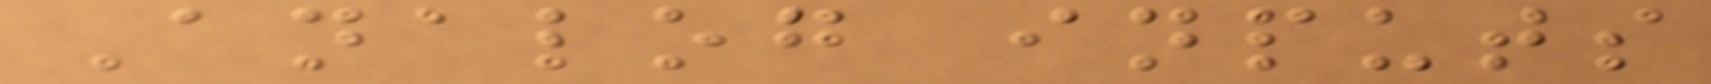Analog inputs
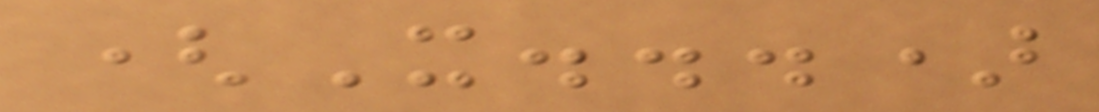(X...)
